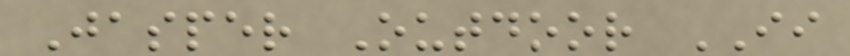Jasper Outdoor II
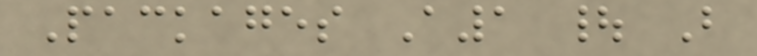Packages A1 | B
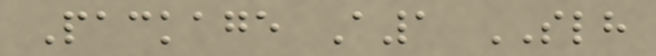Package A1 SLH
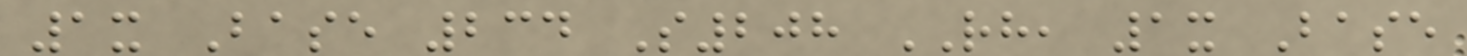1x Base 234 S208 RH, 1x Base
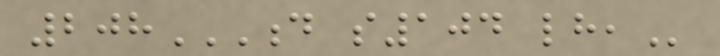208D S104 LH,
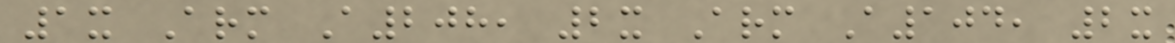1x Arm A208, 2x Arm A104, 2x
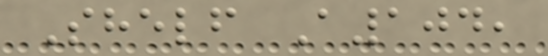Shelf A104,
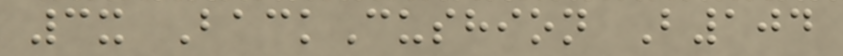3x BackCushion B104
